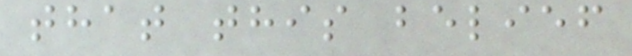that this belief
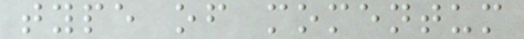type of momentum
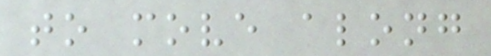to move along
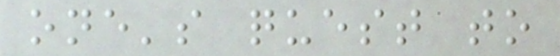one's quest to
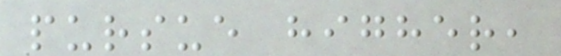pursue higher,
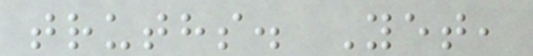truths. Yet,
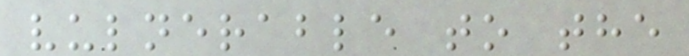vulnerable to the
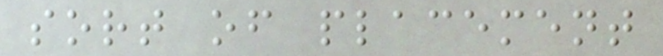sort of placement
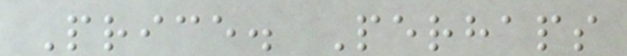Price. Perhaps
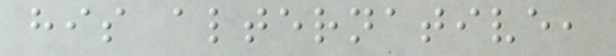his alternative,
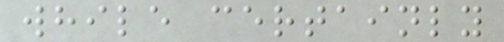while certainly
